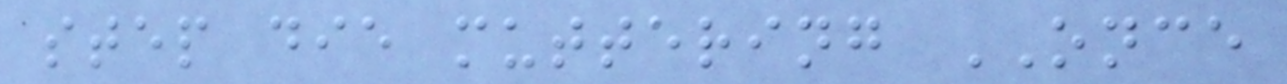step die muttering ONCE
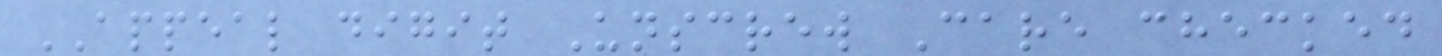APPEAL digit Unscrew Care checked
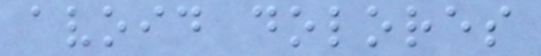avoid dolores
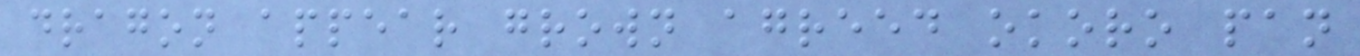dragon appear grown agreed okoro pan
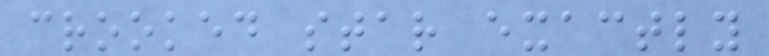crooked star exactly
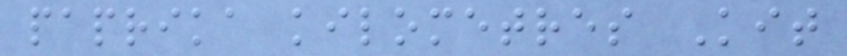paprika kilometres Kit
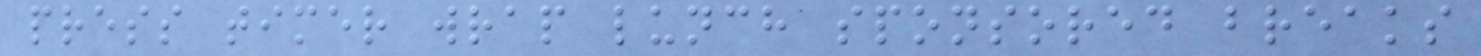press timer wrap lunch sponsored breaks
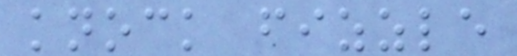knock fizzle
